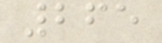265
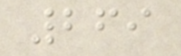269
